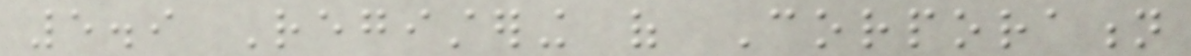5.9 Registering of Corporation
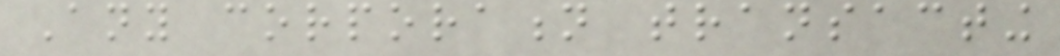Any corporation transacting
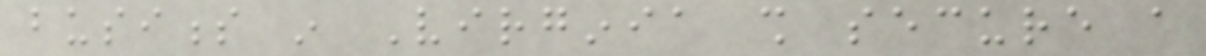business in Virginia shall secure a
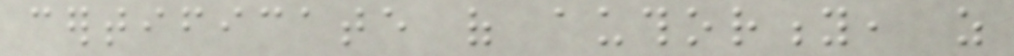certificate of authority, as
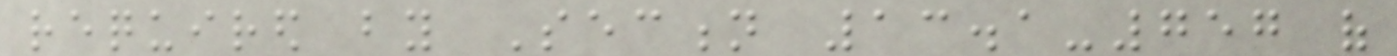required by Section 13.1-757 of
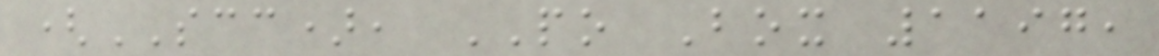(SCC), PO Box 1197,
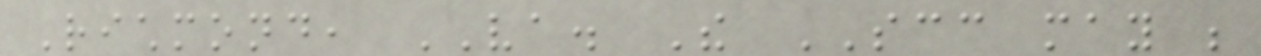Richmond, VA. The SCC may be
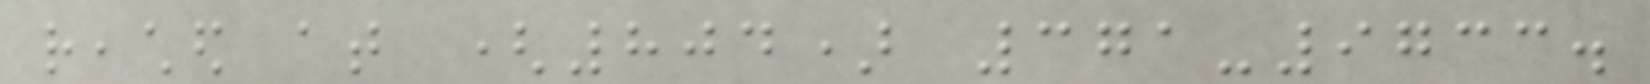reached at (804) 371-9733.
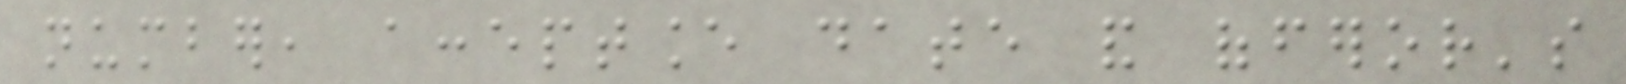number, acceptance date and offeror's
